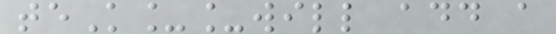teK__will add a
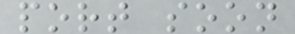port soon
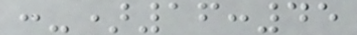:-)16:45
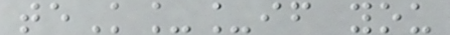teK__if you
